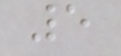5
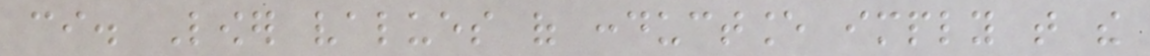ci. Lower values of conductance imply that the
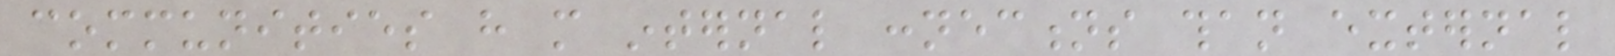communities have more internal connections than external
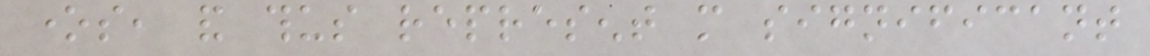ones, and thus represent more significant
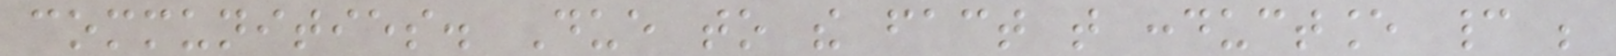communities. Due to the fact that conductance cannot be
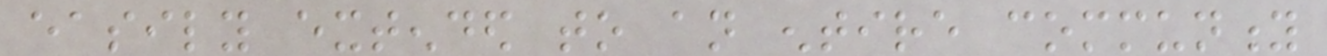easily extended to an entire community
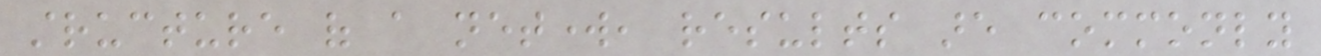structure of a network, results are commonly
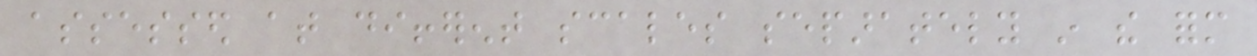assessed at different scales separately in the form
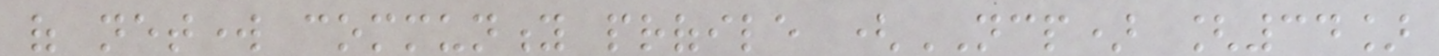of network community profile (NCP) [34]
